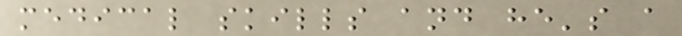medical skills and he's a
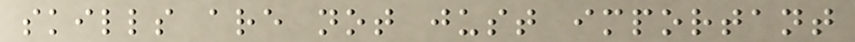skills are not just important
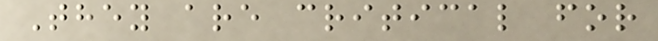They are critical for
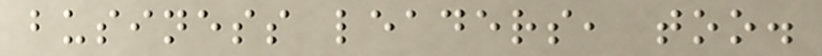business leaders, too.
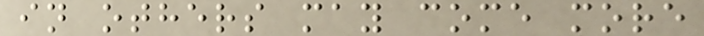in others may come more
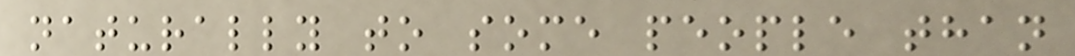naturally to some people than
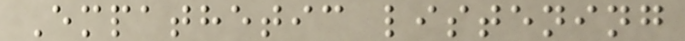Empathetic listening
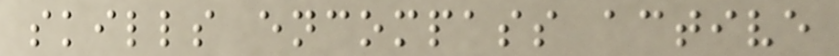skills encompass active
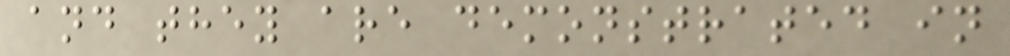and they are demonstrated in
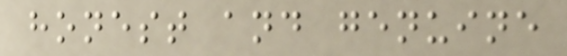honest and genuine
